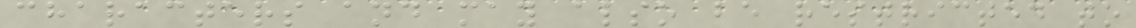characters and may also be restricted to
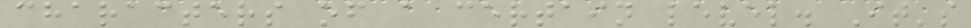characters of a certain level. It's
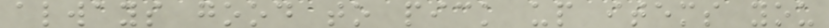always good to pick up items you
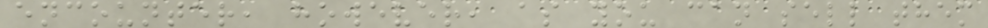encounter, however, as you can sell them
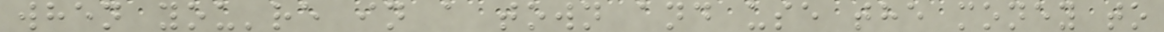when you're in a town and use the money to
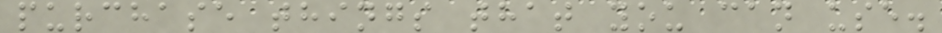purchase things that you can use.
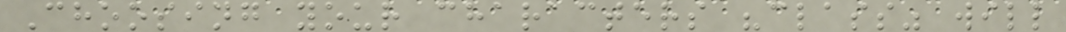Choosing your characters "class" will
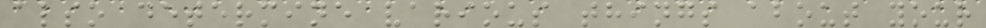also determine various things about your
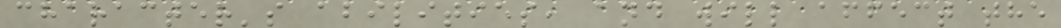character's abilities, and will affect the
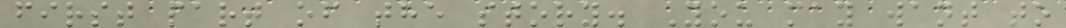first part of the story. You may want to
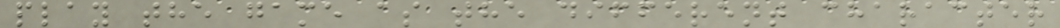play the game as the different character
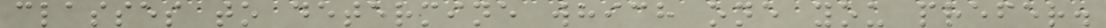classes to determine which one you prefer.
